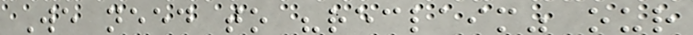We need to "reclaim" our
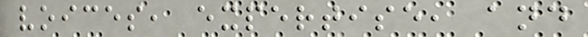voices, expertise, and
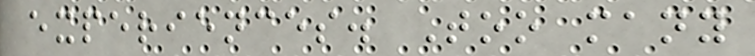experiences. Too many
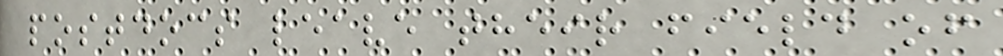postdocs leave their field of
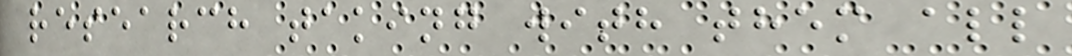research taking with them all
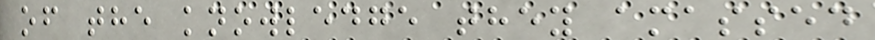of the knowledge they amassed
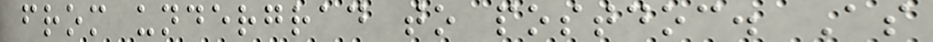from undergrad to postdoc. As
